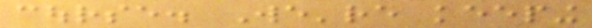course. We're keeping
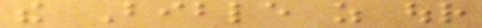the Bible as our
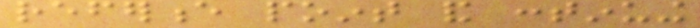reference point and continuing
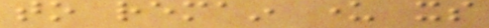to remain under its
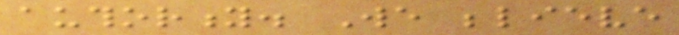authority. We believe
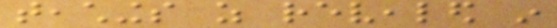teachings as revealed in
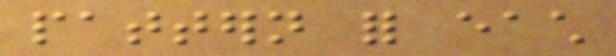pattern for each
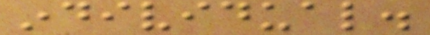individual.
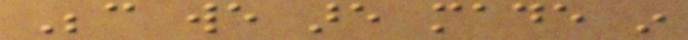Because we are made in
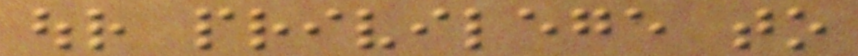our privilege to
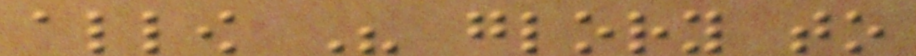allow His glory to
